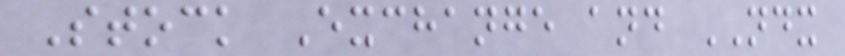Stock Exchange and NDX
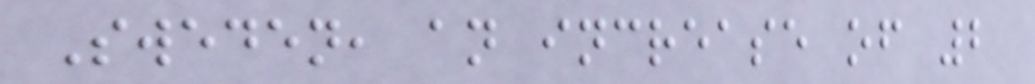Sweden, an increase of 2
